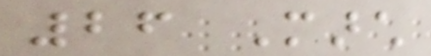26 March
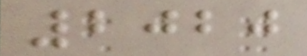2020
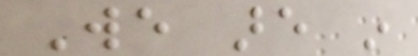We are in
